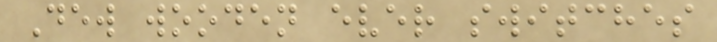Dew wooden ever switches
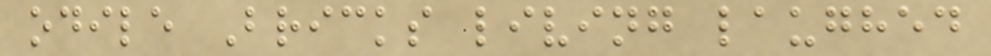odile Bricks living laughed
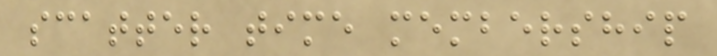scatter time membership
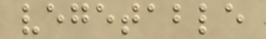vegetable
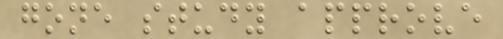gone study approve
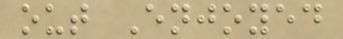out Enjoyed
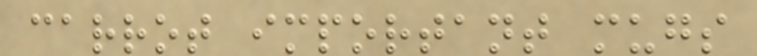carrot important mugs
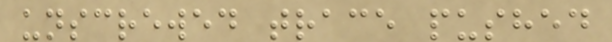unscrewed trace pushed
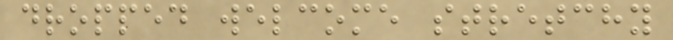dropped welcome stretchy
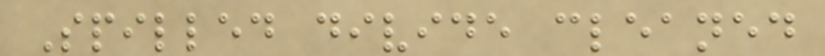Spilled divide cleaned
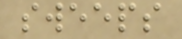sweeps
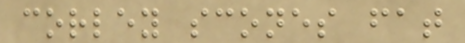corley scones fat
